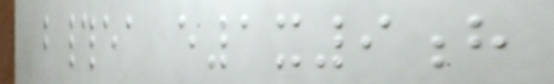b#ea e1x9h
